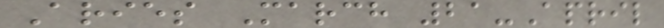Aries March 21-April
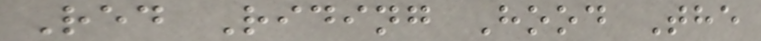Red Riding Hood The
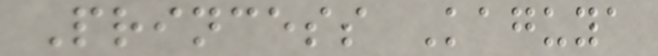Princess Kaguya
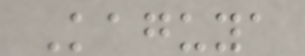Kaguya
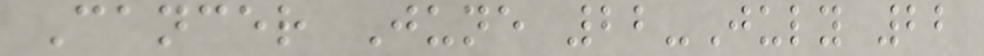Cancer June 22-July 22
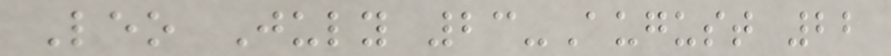Leo July 23-August 22
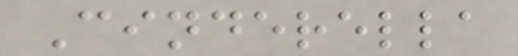Cinderella
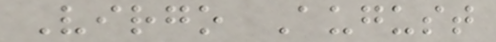Virgo August
